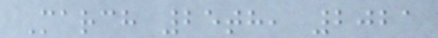March 25th, 2021
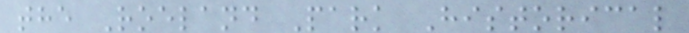the Roeland Park Historical
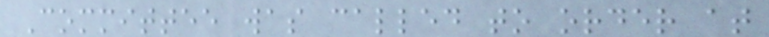Committee was called to order at
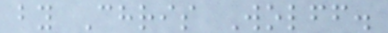by Chris Wolff.
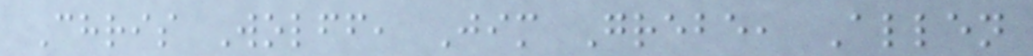Chris Wolff, Jim Grebe, Allen
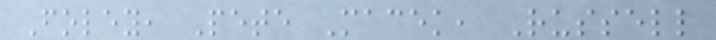Foley, Pete Macek, Russell
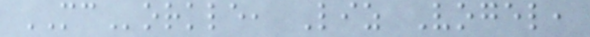MCorkle, Liz Vogel,
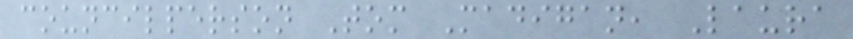councilperson Tom Madigan, Laura
